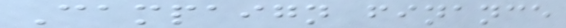Campaign finance
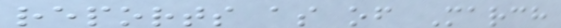reports as of March
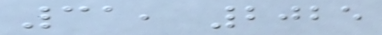31, 2025
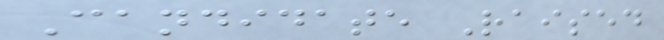Candidate Raised
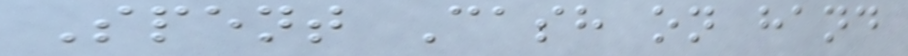Spent Cash on hand
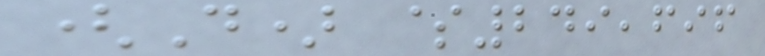(D) $249,696
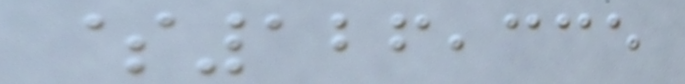$126,335
